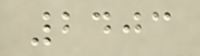2403
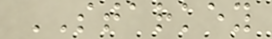STARKEY
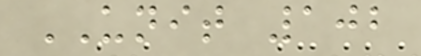UNIT 102
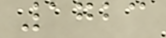1723
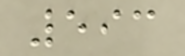593
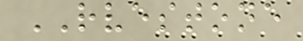RVESTONE
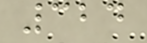324
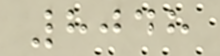8048
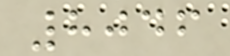8046
